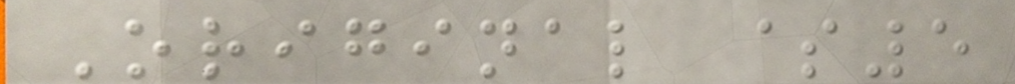Original $5
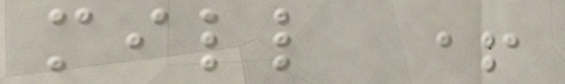mill +
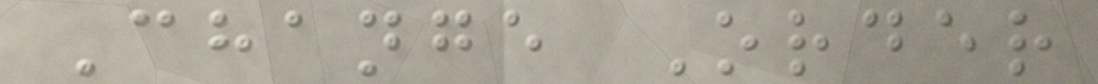Change Order
